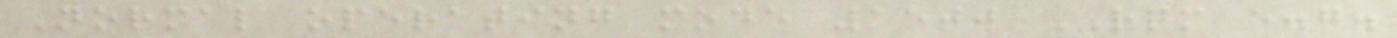Normal operating mode 1500 RPM e.g.
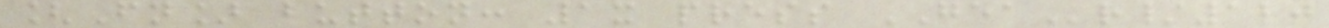[Fn] button: 1x press GEAr/120
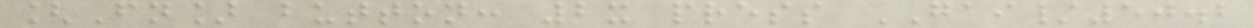[Fn] button: 2x press GAI/50.2
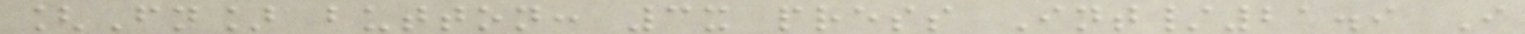[Fn] button: 3x press Int/21.9 I
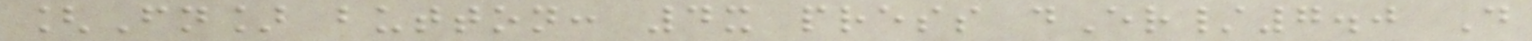[Fn] button: 4x press dEr/7.0 D
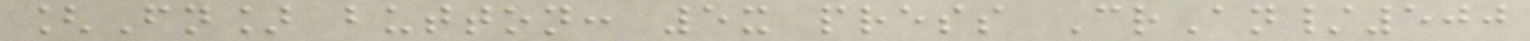[Fn] button: 5x press CrAn/500
